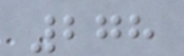278
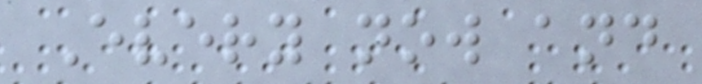Every now and
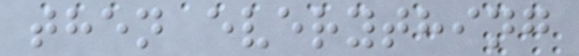then everything
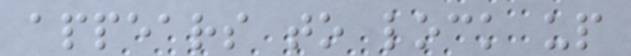appears to lock up
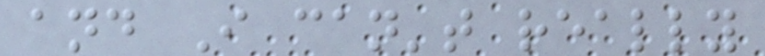and I can't really
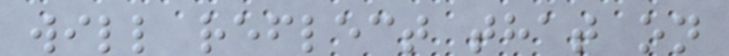will reflect that on
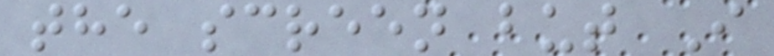the screen but I
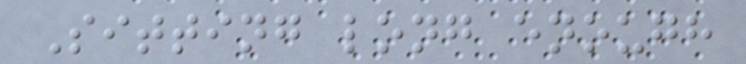Sitting long enough
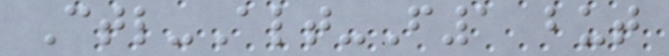Ctl-Alt-F1 but
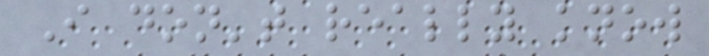I don't really know
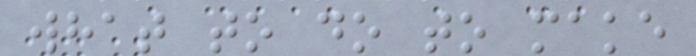what to do to make
